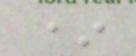*
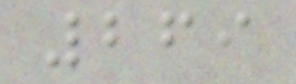269
